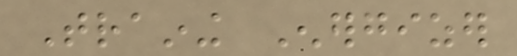Training Energizer
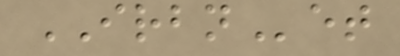IRBNet
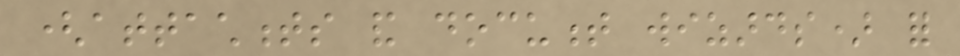(attachments and document wizards) for
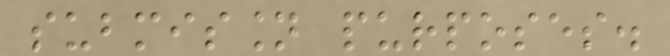submission purposes.
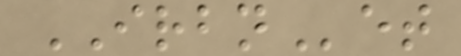IRBNet
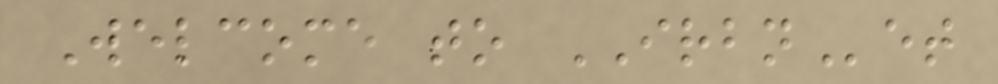Welcome to IRBNet
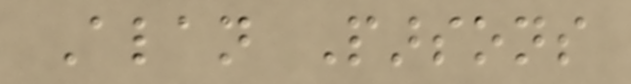Alan Parsons
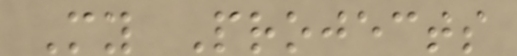My Projects
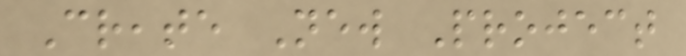Create New Project
